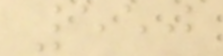550
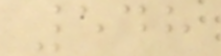548
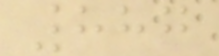887
